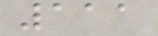111
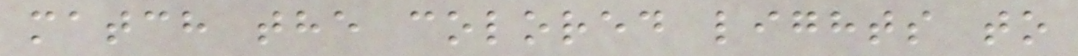match the colored lights to
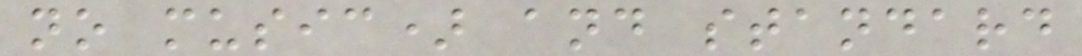no music) and standard
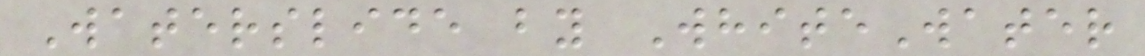Waterslide by WhiteWater
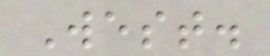West.
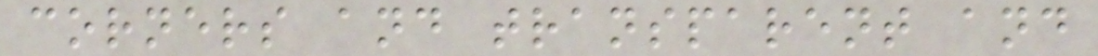corners and transparent and
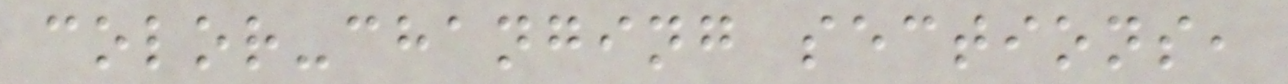color-changing sections,
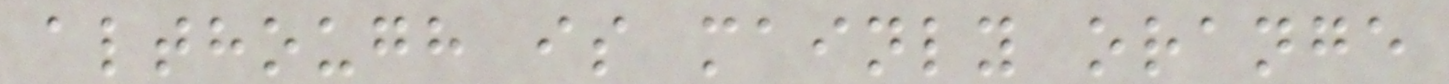although is mainly orange
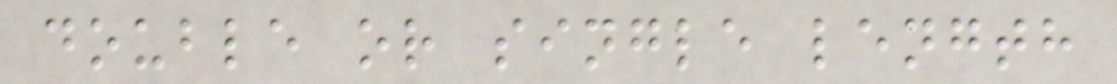double or single length
